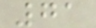71
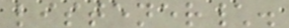listener\.
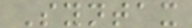Syntax
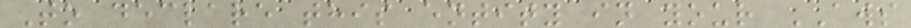To declare this entity in your AWS
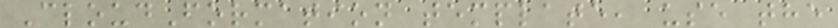CloudFormation template, use the
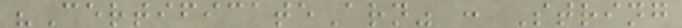"CertificateArn" : String
